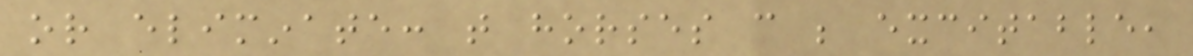or eliminate: that horses can be excitable,
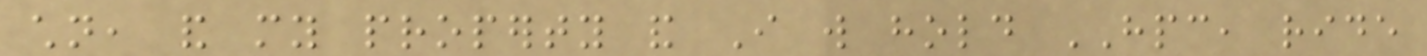children, and my property and I will hold HPC, ride
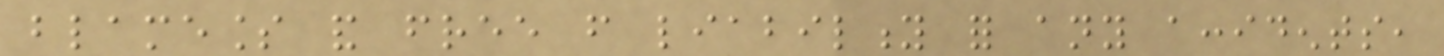blameless and free from liability for any accidents,
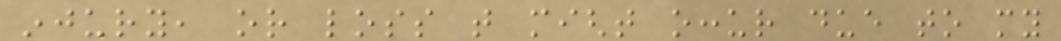injury, or loss that might occur due to my
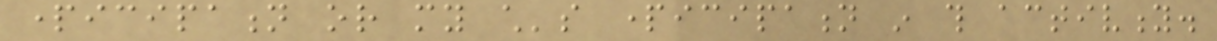participation or my child's participation in this activity.
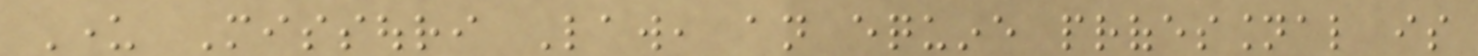Under Missouri Law, an equine professional is
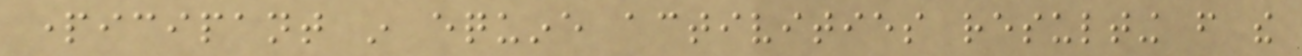participant in equine activities resulting from the
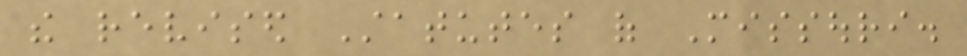the revised Statutes of Missouri.
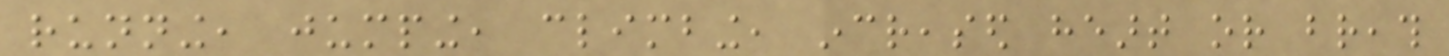running, jumping, climbing, increased heart or breath
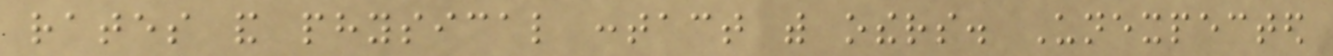rates and physical contact with others. Unexpected
